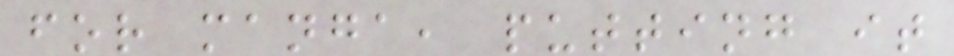for manga, putting it
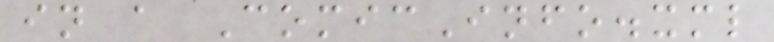in a ComicInfo.xml
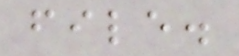file.
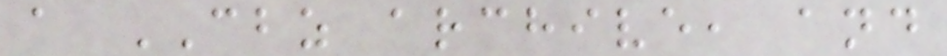a CBZ archive, and
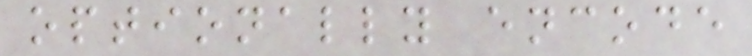optionally encode
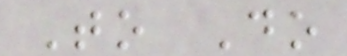To Do
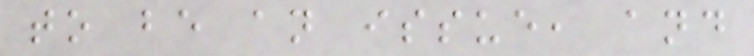to be an issue, and
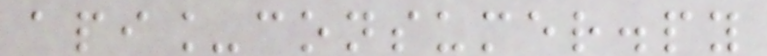api_consumer.py
